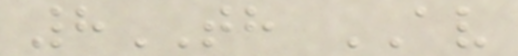8TH AV
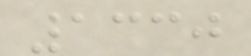1330
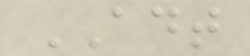ADT
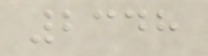2348
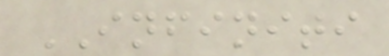INFINITI
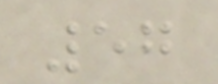57
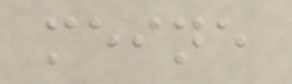meine
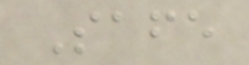Safe
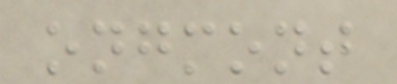ongmont
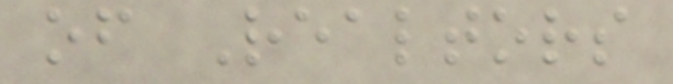of Realtors
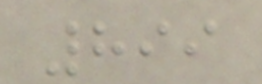899
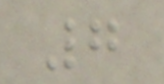7
